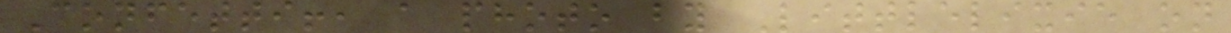Confetti!, a photo by Littlelixie on
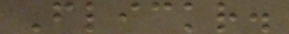Flickr.
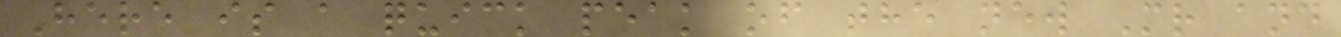Here is a quick peak of the new Mr and
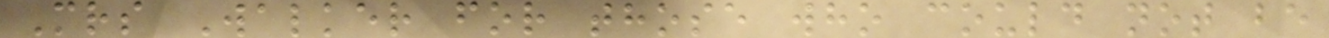Mrs Walker for those who could not be
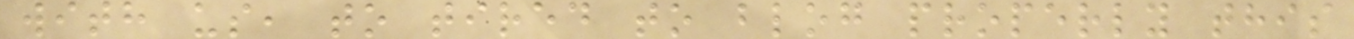with us, to tired to blog properly this
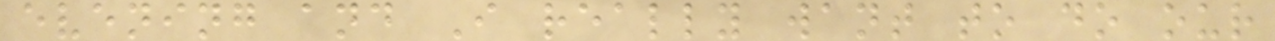evening and I really want to do our
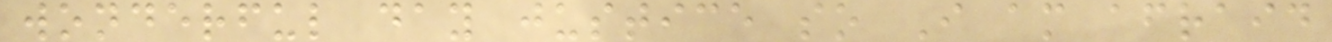wonderful day justice so I am afraid
